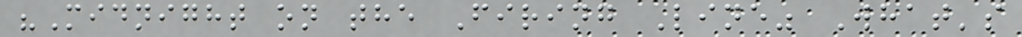"Midnight on the Firing Line" What's
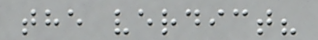the verdict?
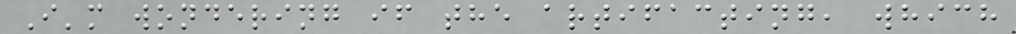I'm wondering if the artifacting, which
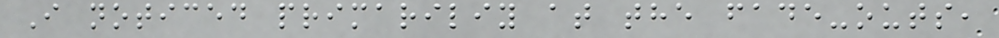I noticed primariliy at the fade-outs,
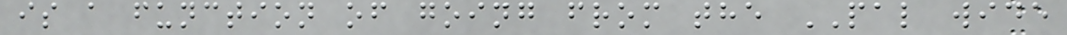is a function of going from the PAL wide
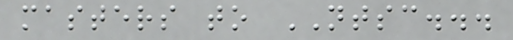masters to NTSC...
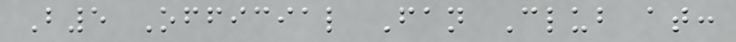B5 Official Fan Club at:
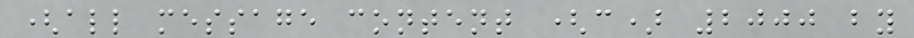(all message content (c) 2000 by
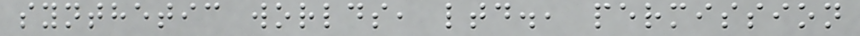synthetic worlds, ltd., permission
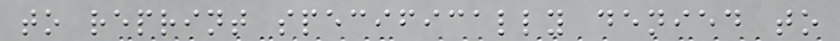to reprint specifically denied to
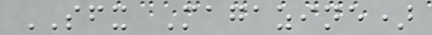SFX Magazine)
